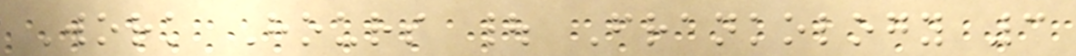Work Hours | Frankology 3
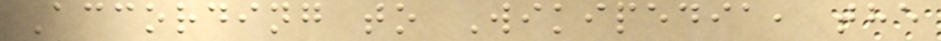According to Wikipedia, the
